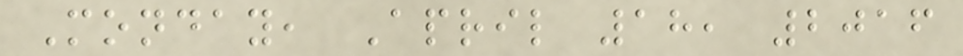Monday, April 18, 2016
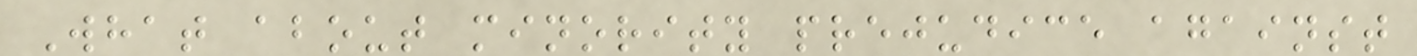What about minority prejudice against
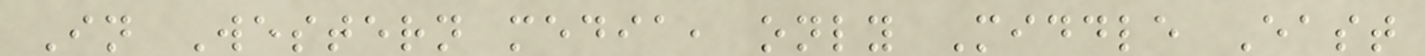In Western media, only Middle East
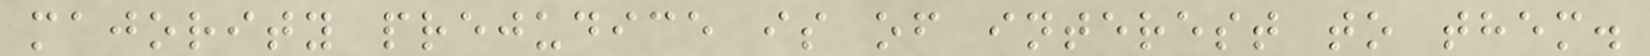majority prejudice is of interest to them.
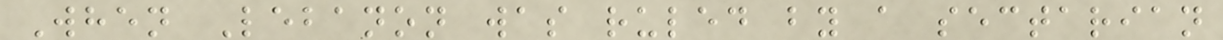When Lebanon was ruled by a sectarian
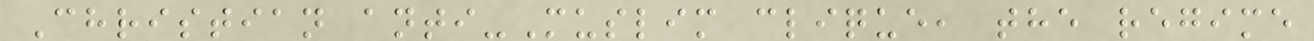Christian anti-Muslim clique, the regime
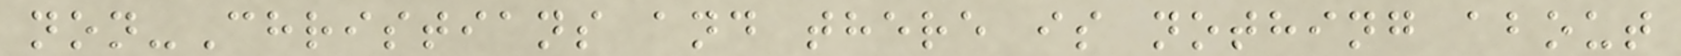non-Christians and there is nothing about
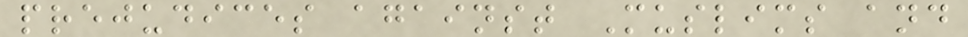prejudices against Muslims and
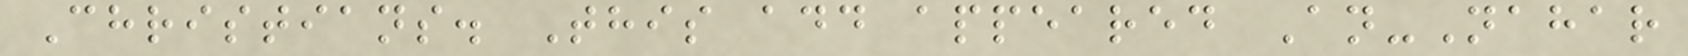Christians. This add appeared An-Nahar
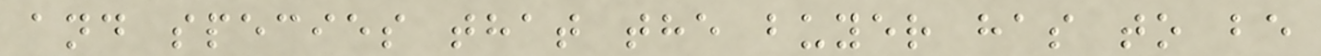and species that the buyer has to be
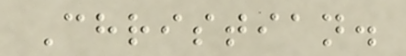Christian.
